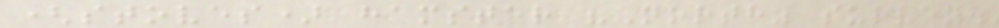(stoves) hamster "North" survey.
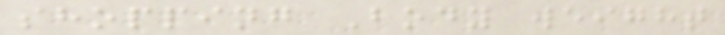shopping Body weight
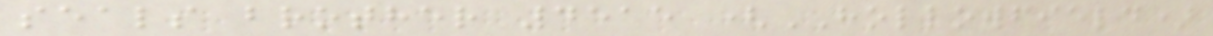seals brother 4515 (HOLLOWFIELD)
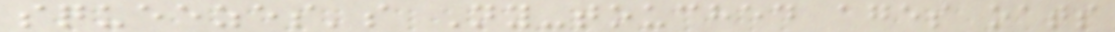squeezes's Ny-touched ages oats
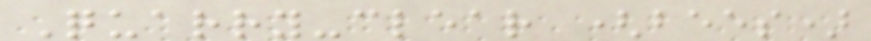Quarry-clear (bees)
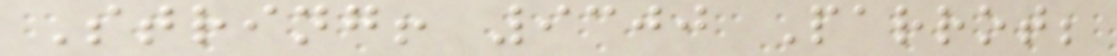String! 9300 Parrot;
